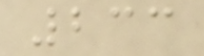233
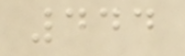444
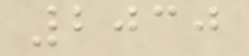2030
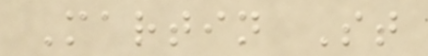Martin St
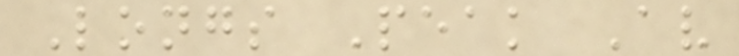Longs Peak Av
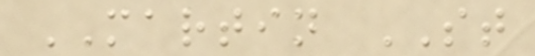MARTIN ST
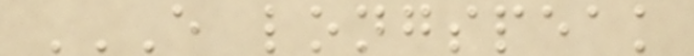E LONGSPEAK
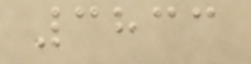3833
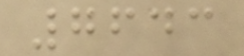7643
